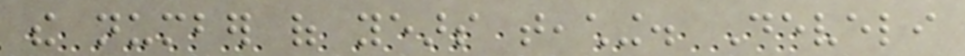the number of years teaching. Develi
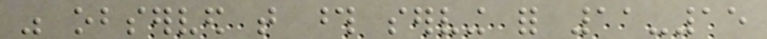was observed that those serving for 11-15
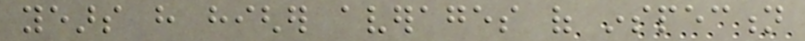years have higher averages of inspection
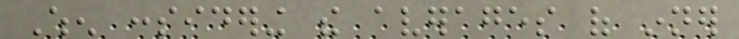When considering the averages of inner
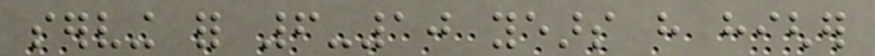serving for 6-10 years have higher
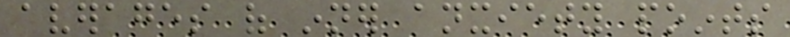averages of inner anxiety points
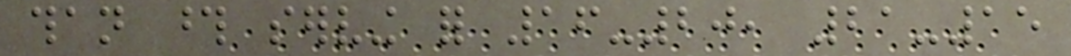than those serving for 16-20, 21-15
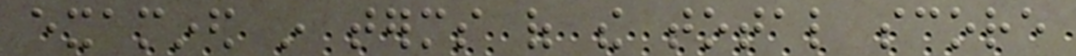examined in terms of the total score
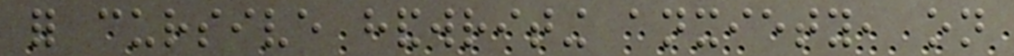for cursive handwriting anxiety, on
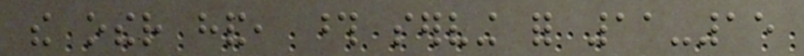the other hand, those serving for 11-15
